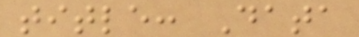title: Data
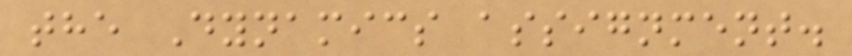the Dynamics assignment.
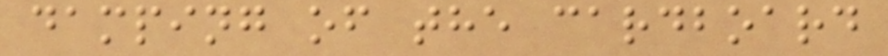damping of the cardboard
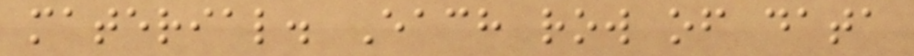material. Each row of data
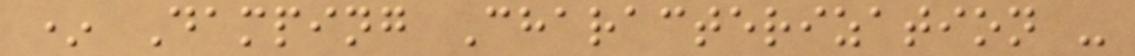* Damping Characterization -
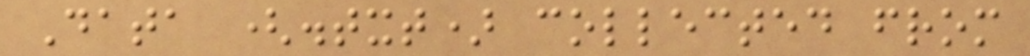Data (.txt) collected from
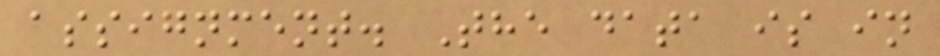assignment. The data is in
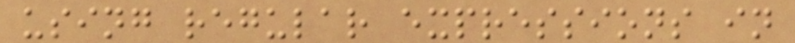using regular expressions in
